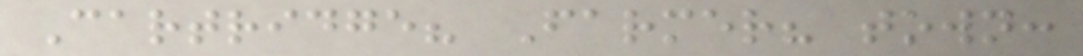Cartridge? Farmer? town:
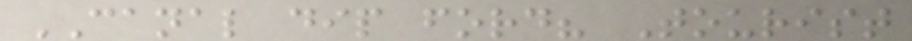CANAL dip ford? Tourist
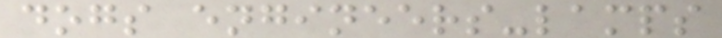dogs engineers-lamps
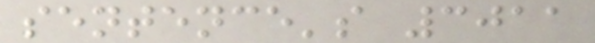sentence's 3011
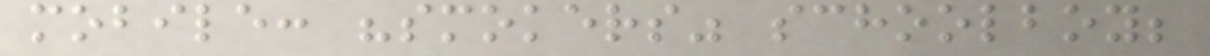mobile: "smokers" schoolboy;
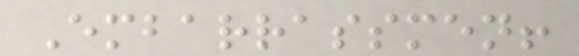Embarrassmen!
